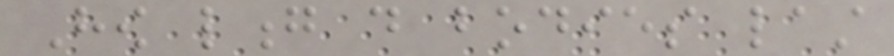How long do bodies last
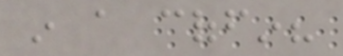in a coffin?
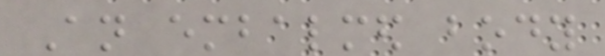An embalmed body
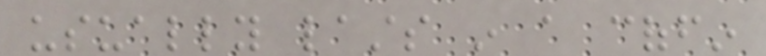usually lasts in a coffin
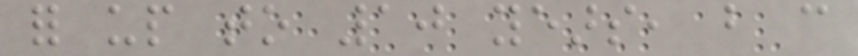for up to 10 years, but can
